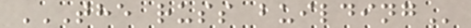THE RUSS BUILDING
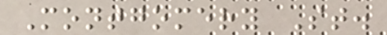Montgomery St.
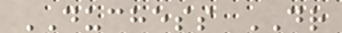DUCHESS DR
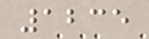1235
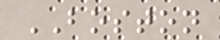BOSTON
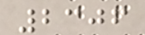2306
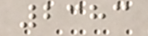2383
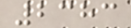2383
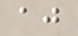aj
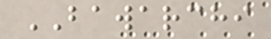BAWARCHI
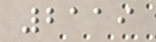2119
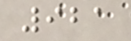921
